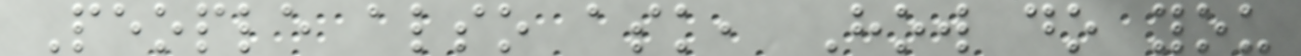People also ask, How do you
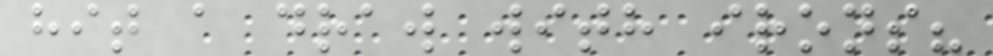hit a draw with irons?
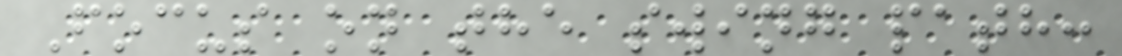Focus on the swing path:
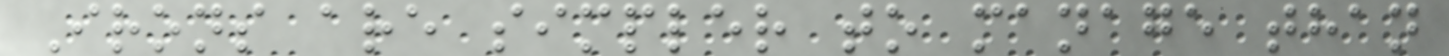Irons are simpler to manage than
